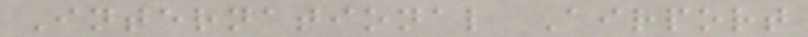International Airport
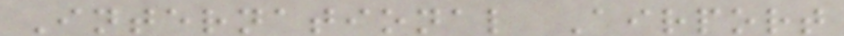International Airport
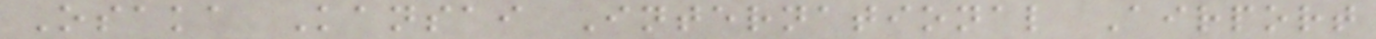Osaka Kansai International Airport
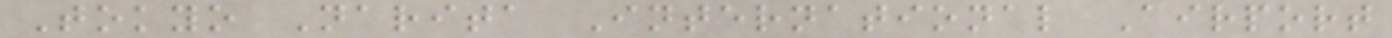Tokyo Narita International Airport
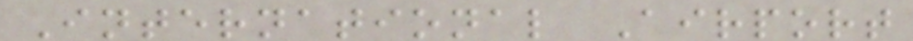International Airport
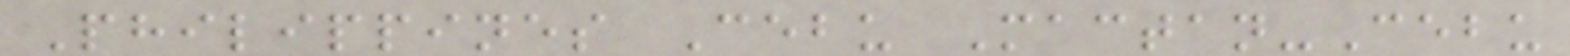Philippines Cebu Mactan-Cebu
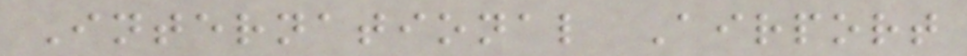International Airport
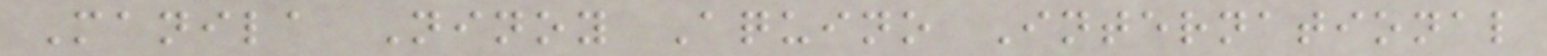Manila Ninoy Aquino International
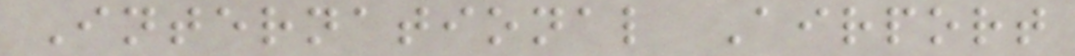International Airport
